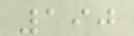190
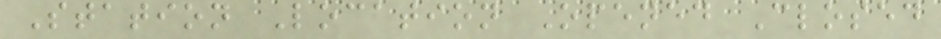Station Location Opened Closed
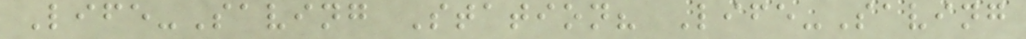Life-Saving Station? Life-Saving
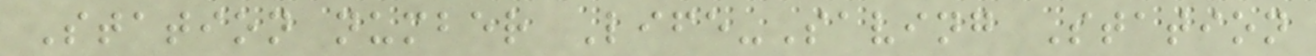Station number Life-Saving Station
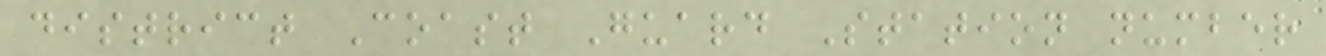district Coast Guard Station number
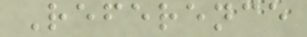Reference
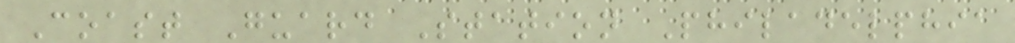Coast Guard Station Philadelphia
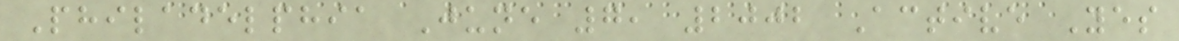Philadelphia June 7, 2002 Active Yes
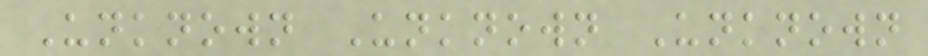Unknown Unknown Unknown
